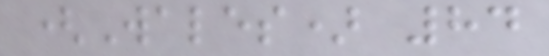(Wales) 84
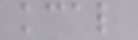kcal
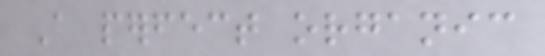A perfect organic
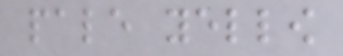pale yellow
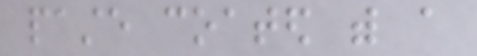paste coated with a
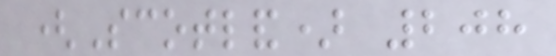(Scotland) 208
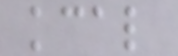kcal
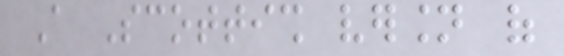A Scottish version of
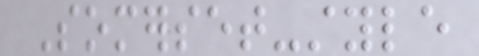Somerset-style
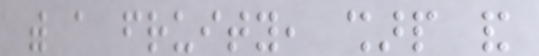with a fruity, sharp and
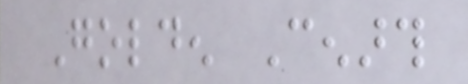Golden Cenarth
